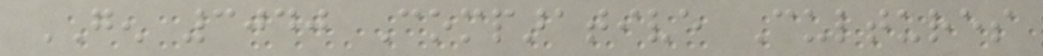GEN 3040 Comparative Cultures
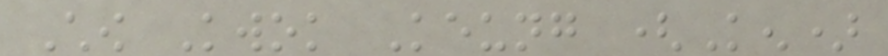Chow Kwok Keung (Ken)
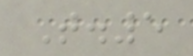T.5
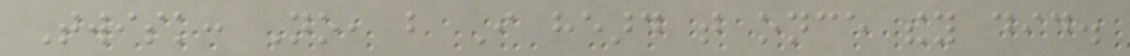Twisk: No, but I heard that once they did.
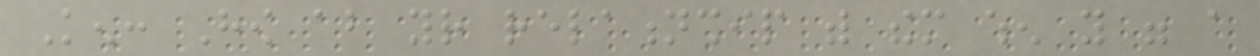Ken: How about your relationship with them when you were a
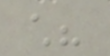child?
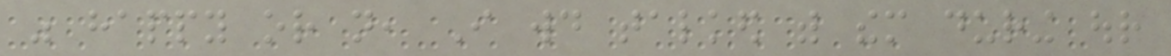was happy or not, I would talked with them during our
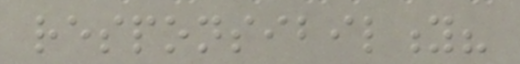responsibility?
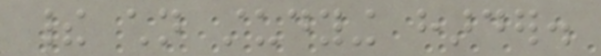their children studying harder.
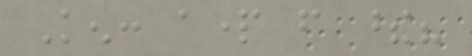Ken: apart from these?
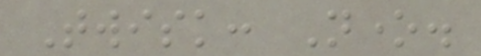Twisk: None.
